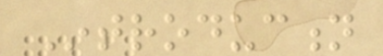Introduction
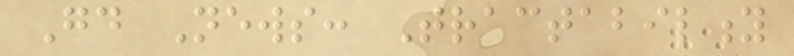Good News: Tractability
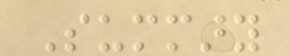Summary
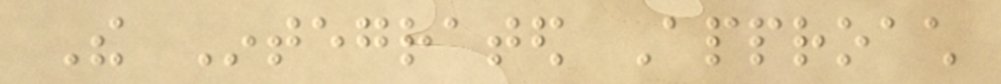The Integrated Approach
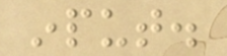input.
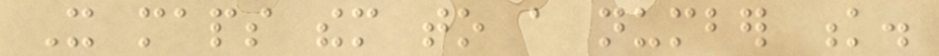It maps them to a number k.
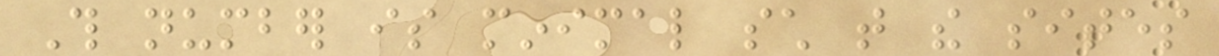This number is minimal such that the sites
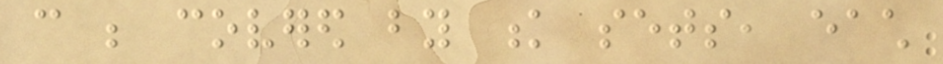can be covered by k sets, each
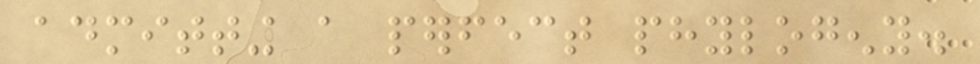admitting a perfect phylogeny.
